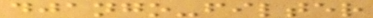django-filter
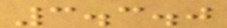3.3.0
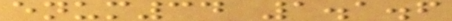enum34 1.1.6
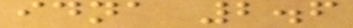idna 2.6
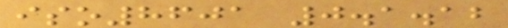iso8601 0.1.12
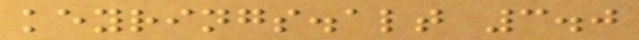keyrings.alt 3.0
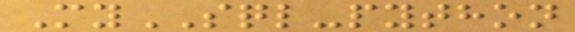MySQL-python
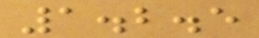1.2.5
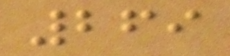269
